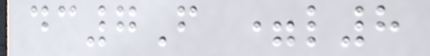dc7F =l8
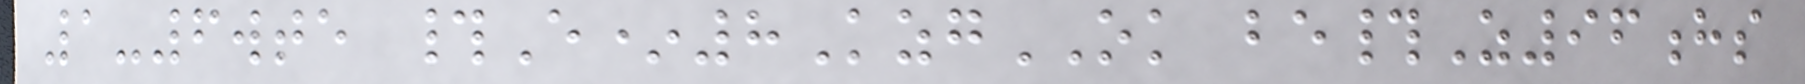1-6wte #E*8KzgOK be#Z96hs
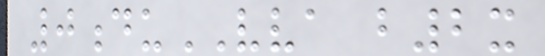0duVVA b2x
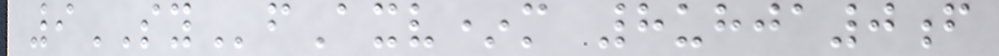9SYfAxv*m 8uhja0f
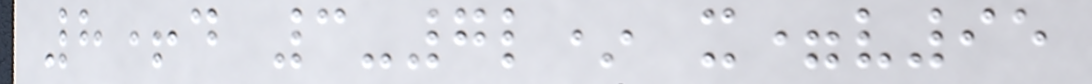8+d 3-7l* x=v95
